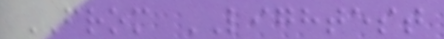FROM LIGHTEST
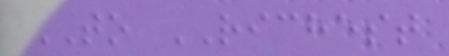TO RICHEST
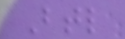Btl
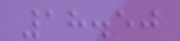18.50
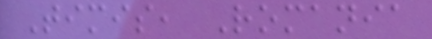Timis, Romania
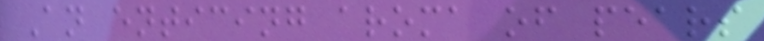An enticing aroma of pears
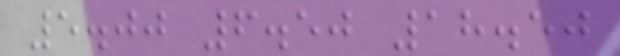5.00 6.50 18.50
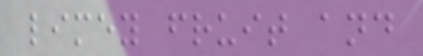limey fruit and
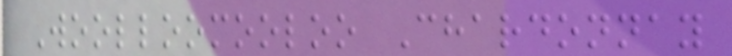Woolloomooloo Chardonnay
